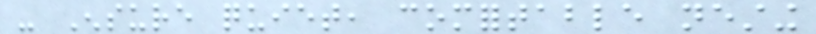- Ensure quiet, comfortable nesting
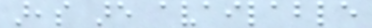areas are available
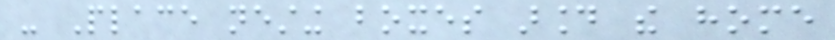- Place nesting boxes around the home
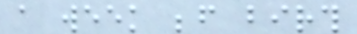a week before birth
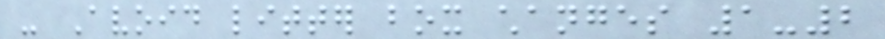- Avoid litter box changes 1-2
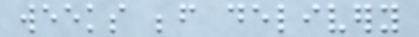weeks before delivery
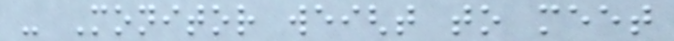- Monitor weight to meet
